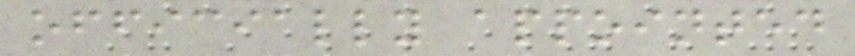officially appointed
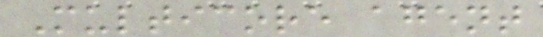Multicore agent
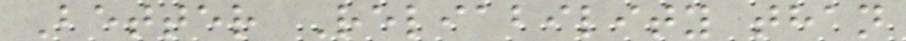Better Reliability than
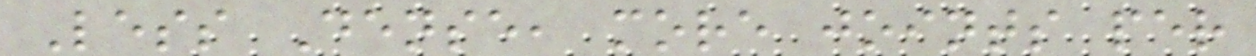Less Dense, more joints per
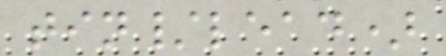tin/lead)
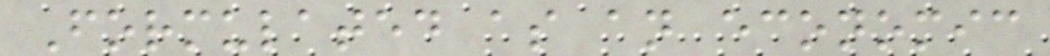Formulated as an economic
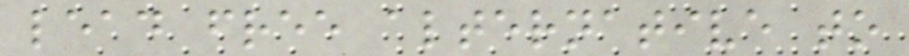lead free alternative to
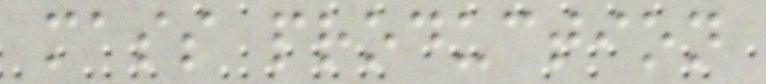mass production
